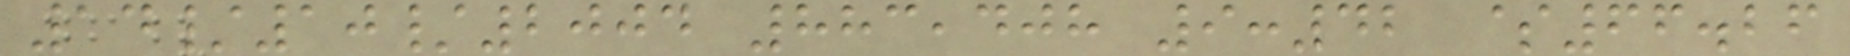14/10/2004 883,408 9:42 $66.26
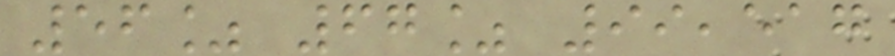56% 67% 99,517
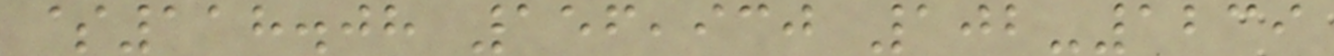$118.08 156,930 102-1239
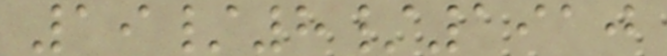19/8/1910
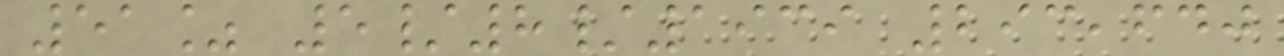51% 5/8/1939 293,640
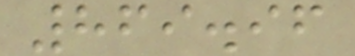869.96
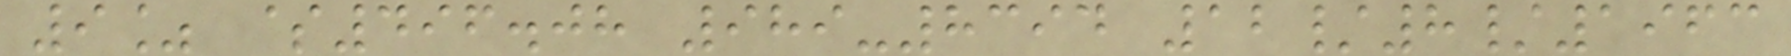9% $496.08 989-8394 12/8/1963
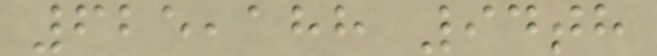625,188 94th
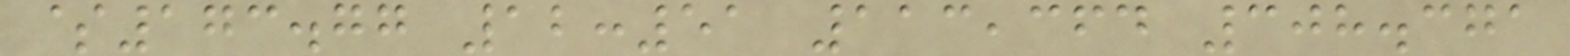$173.77 12:51 113,364 308.371
